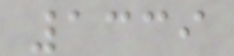1339
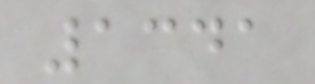1341
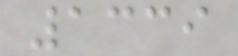1339
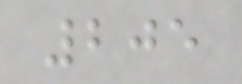205
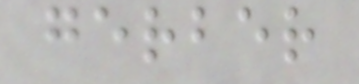gerber
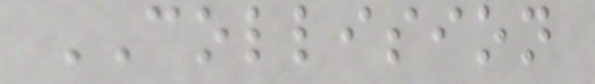COLLISION
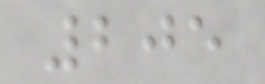205
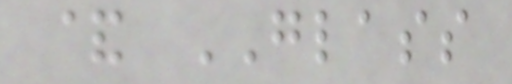& GLASS
